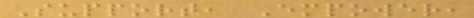Support, Empower,
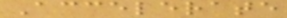Accelerate
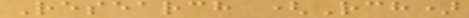Research (Rch)
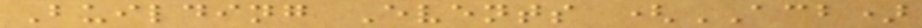Building Events (ACB)
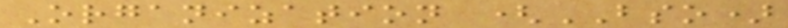Organization (BSO)
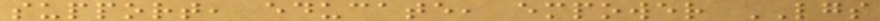support, educate, empower LGS
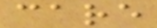care
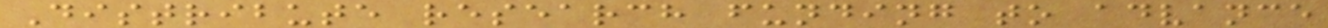Distribute research funding to advance
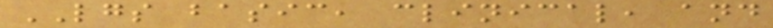LGS basic, clinical, and
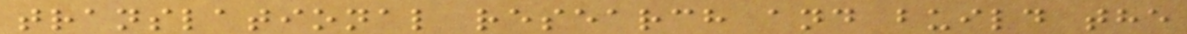translational research and build the
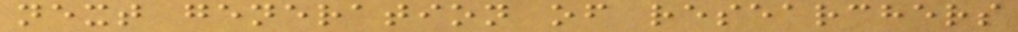next generation of researchers
